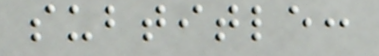subtitle:
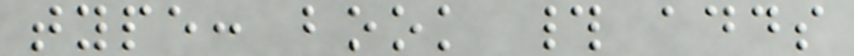type: book # adds
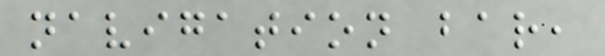navigation bar,
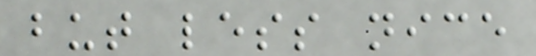but less nice
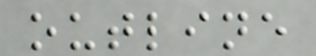outline
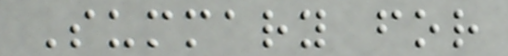Summary for
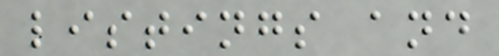listings and
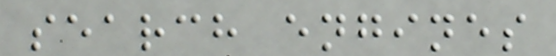search engines
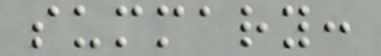summary:
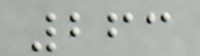263
